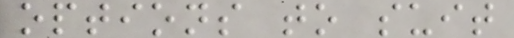options to suit
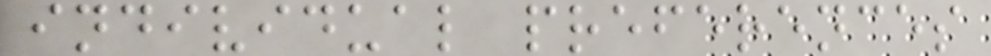individual preferences
